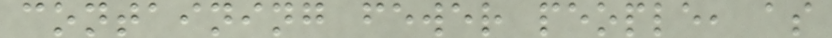containing fewer people, as
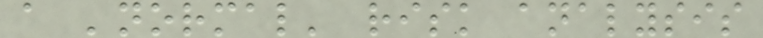a 'normal' risk analysis
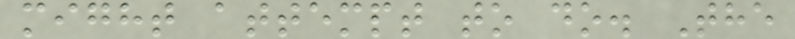might attempt to do. The
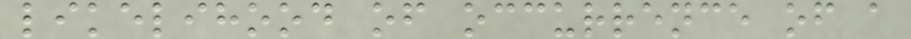likelihood of occurrence of a
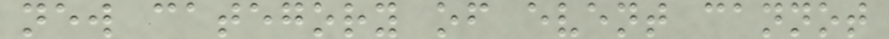new category of event cannot
